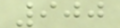900
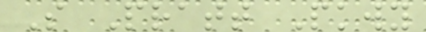S Pratt Pkwy
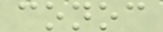conoc
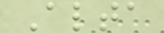Alta
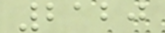2120
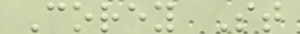Corey St
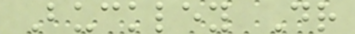Buckley Dr
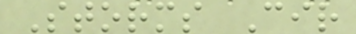Storms Cir
